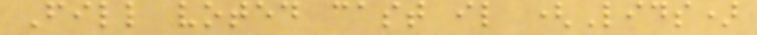Fill voted cast il (Lids)
